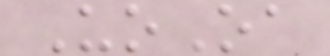UoOa
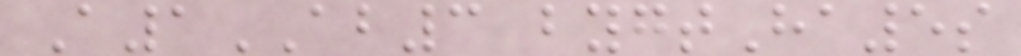A1AB3 bygtHa5s
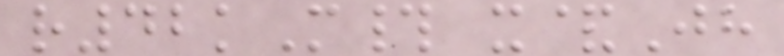r42kM# x&Jh
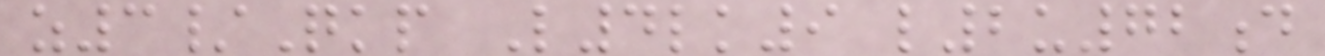z3/Qkp L4lk9 l2u72d
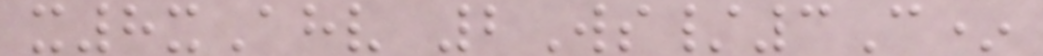x8xAhv 2Ws/3C*
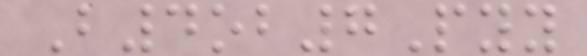B4ob7Pyy
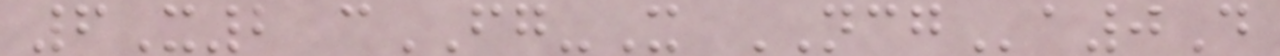6X2 cFG-X NCGa0D
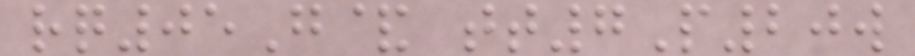rq05G& tt7P20w
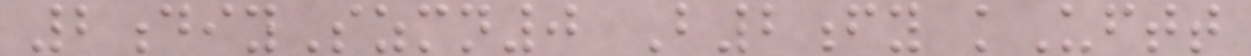2diySzmn0 B2fy kUftt
